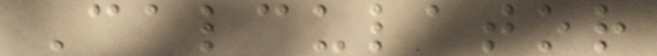Calculator
